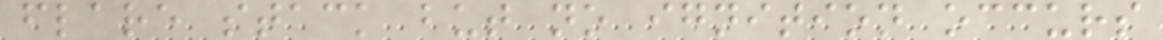flare stack but no ignition occurs
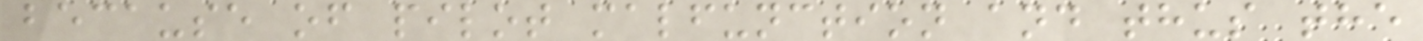because of pilot malfunction and thus the
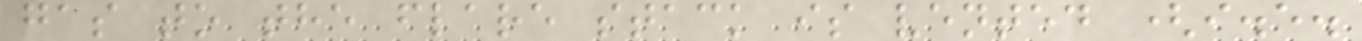gas to the flare stack is vented (i.e.
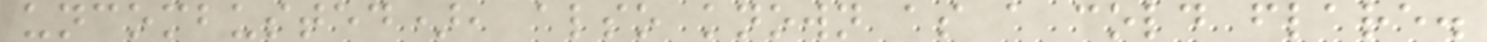uncombusted), also known as a cold flare.
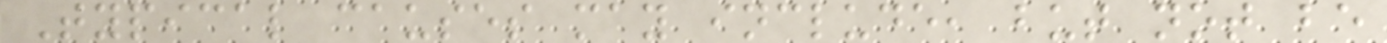Typical causes may include, but not be
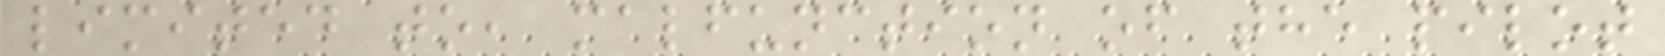limited to, malfunction of the pilot
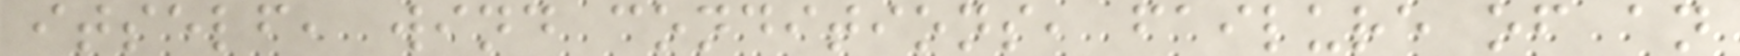itself, wind conditions, failure of an
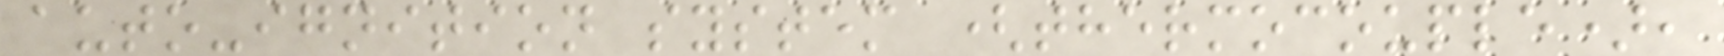auto-ignition system (thermocouple),
